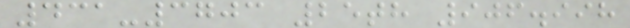431-3703 25th 906.998
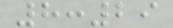8:29
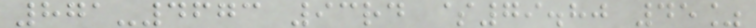871-4673 93rd $79.80 45%
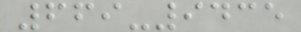669-9435
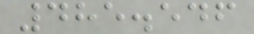485.546
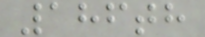186th
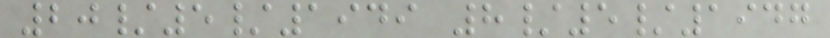20/5/1949 8/5/1947
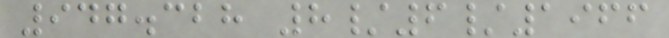947.328 8/6/1966
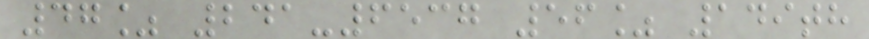47% 241-6537 56% 149th
